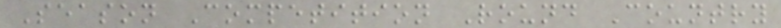Season Competition Round Country
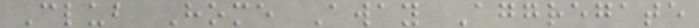Club Home Away Aggregate
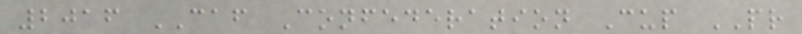2016 CAF Confederation Cup PR
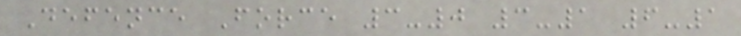Defence Force 3-0 3-1 6-1
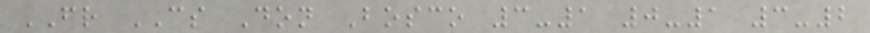FR CS Don Bosco 3-1 0-1 3-2
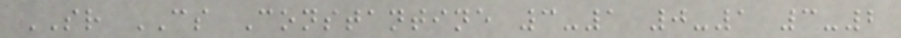SR CS Constantine 3-1 0-1 3-2
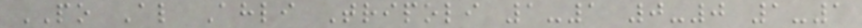PO Al Ahli Tripoli 1-1 0-0 1-1
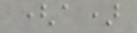(a)
